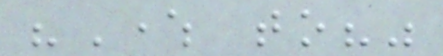"Where to?"
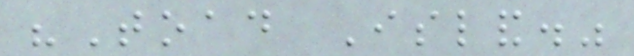"Toad Island."
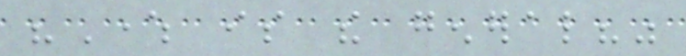"Where is the general?"
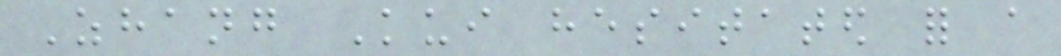Zhang Kui hesitated for a
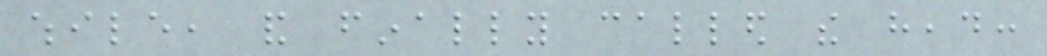while, and finally called the head:
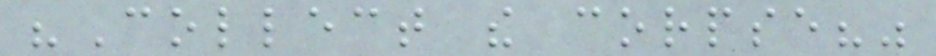"Collect the corpse?"
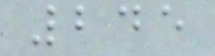245
